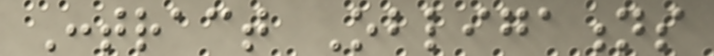Contract Obligations
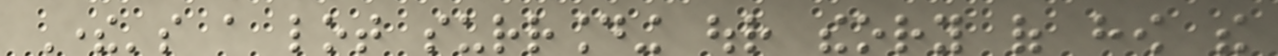There's a lot surrounding our theory of how the
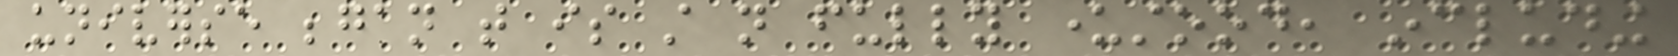universe began that is still not fully understood, including
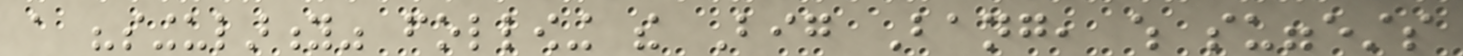a "singularity" following the Big Bang, which suggests
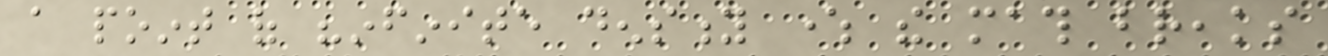a point of "infinite density where the math breaks
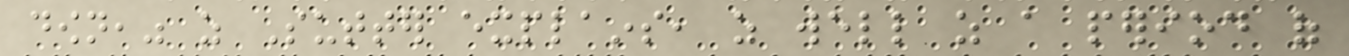down," as Sutter explains, as well as a period of
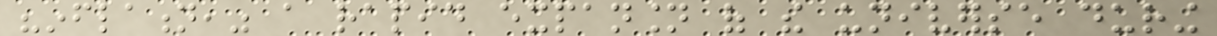"inflation," a rapid expansion of the universe during
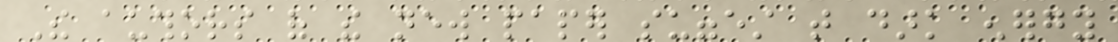The authors of the new paper suggest that dark energy
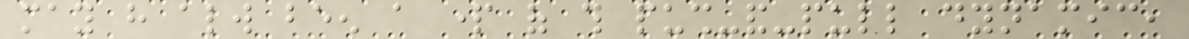may have always been a part of this push-and-pull dynamic,
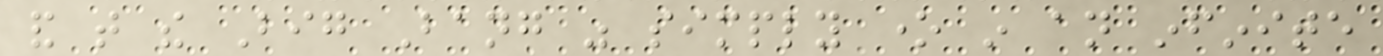and that the Big Bang was simply one in an infinite
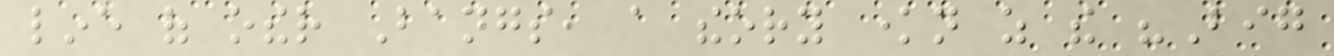line of other Bangs, a theory known as the "Big
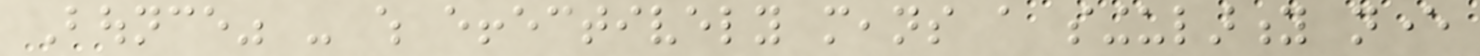Bounce" - which effectively means a singularity never
